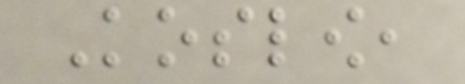Koslow,
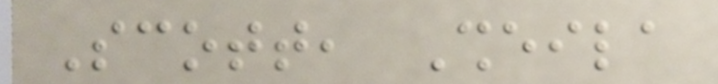Scott, Sheila
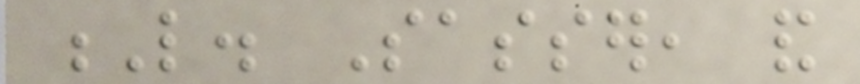L. Sasser, and
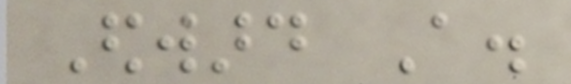Edward A.
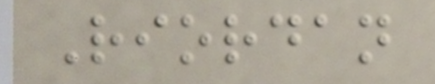Riordan
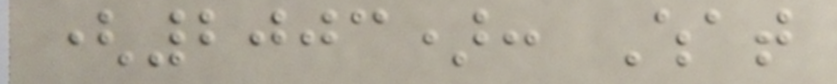(2003): What
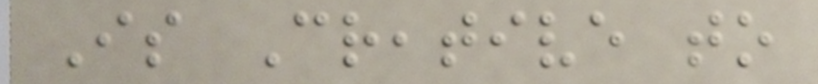Is Creative to
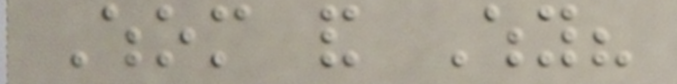Whom and Why?
